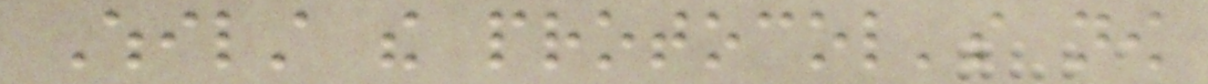Whilst the protocol's now
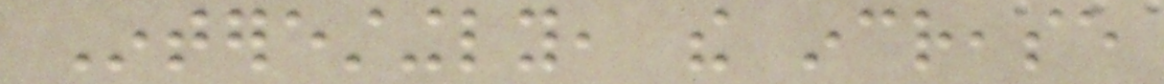Interestingly, the increase
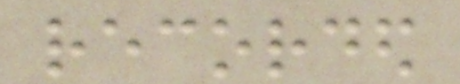recorded
